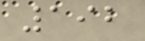192
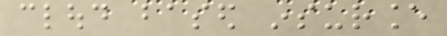cloud based insurance
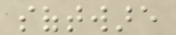software
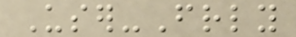User-Friendly
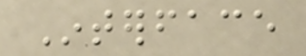Interface
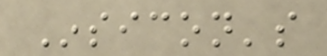Insicon's
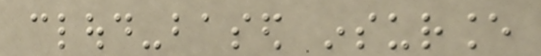cloud-based insurance
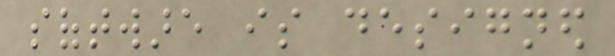software is designed
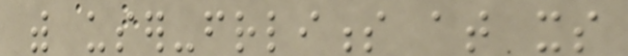with user-friendliness at its
